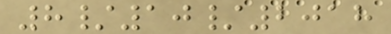8/10/2018
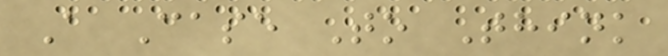A Case To Think
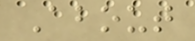About
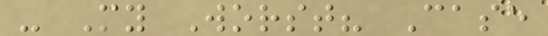- My Worst? Case
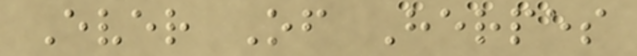Ever Of Herpes
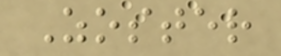Zoster
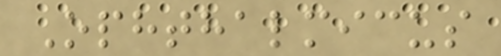Ophthalmicus
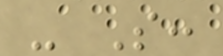- S:
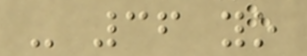- 36 yo
